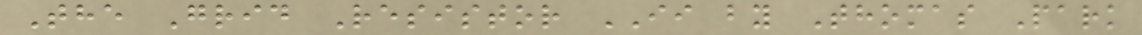The Grid Resistor II by Thomas Park
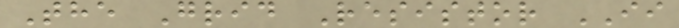The Grid Resistor II
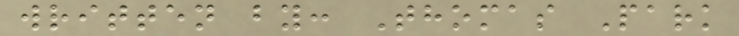written by: Thomas Park
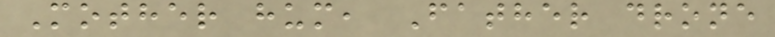Mother hum, Father drone
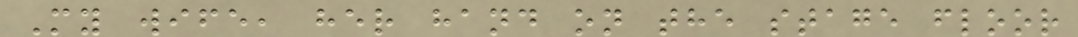My wife, her hand on the stage floor
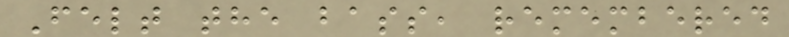Felt the bass, remembered
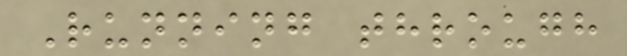Running through
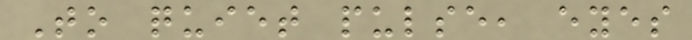To quiet pulse, eyes
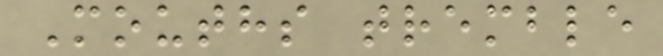Mouths tremble
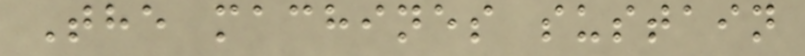The machines sustain
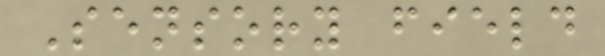Sensory field
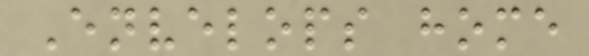Envelops home
